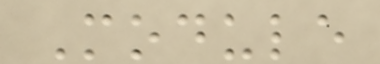Module
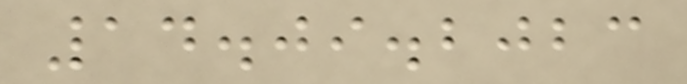14.09.2023
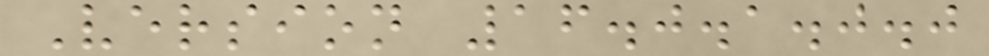Version 16.0.1.0.0
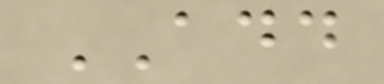ADD
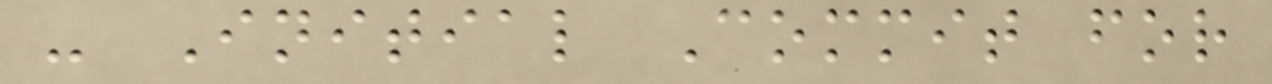- Initial Commit for
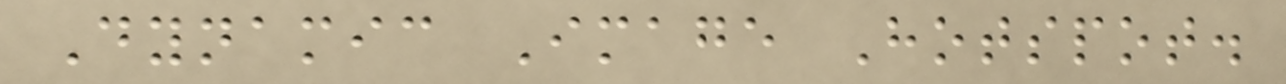Dynamic Image Hotspot.
